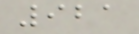921
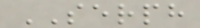SERPH
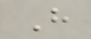H
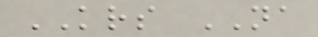KRS NA
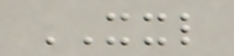XXL
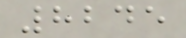8245
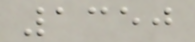1350
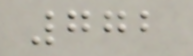772
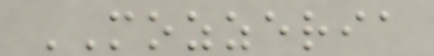MOZZERIA
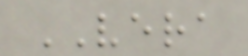VERA
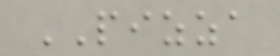PIZZA
